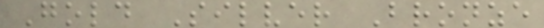Gold Silver Bronze
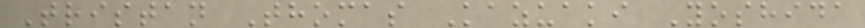Tristan Thomas Kazuaki Yoshida
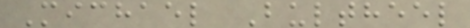Michael Bultheel
